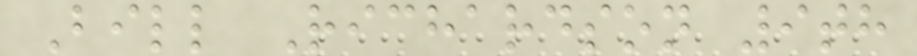Bill Richardson 9th
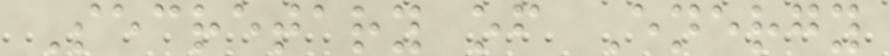Secretary of Energy
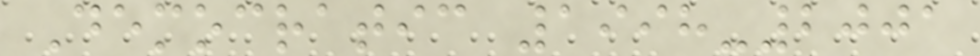Democratic 1998-2001
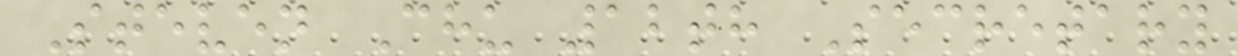Steven Chu 12th Secretary
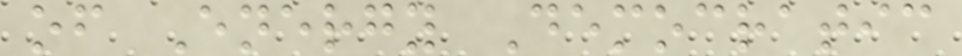of Energy Democratic
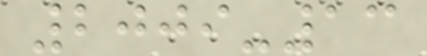2009-13
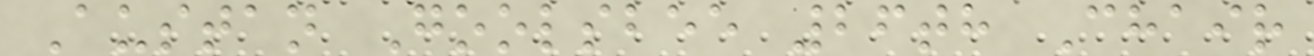Austan Goolsbee 26th Chair
